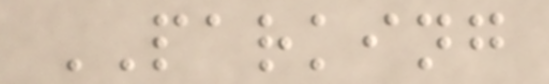PARKING
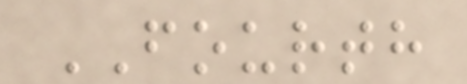FOURTH
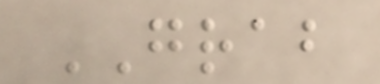GRAB
